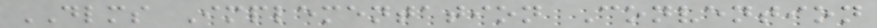DLMS Implementation Convention
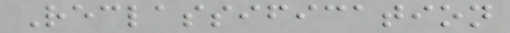Reclassification
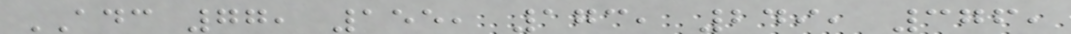ADC 77, 155, 173, 249, 376,
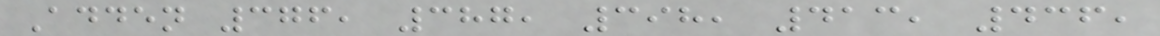Adden 376, 387, 398, 413, 436,
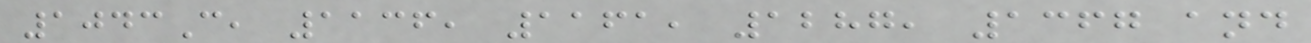1043C, 1136, 1161, 1287, 1367 and
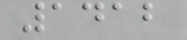1412
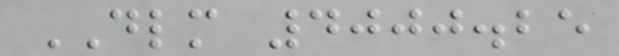DLM 4000.25
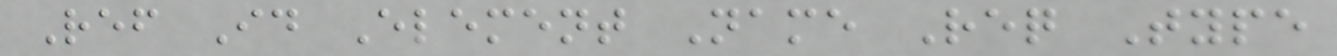Ref Id Element Name Req Type
